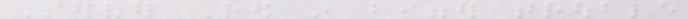Server Red in bigger trouble
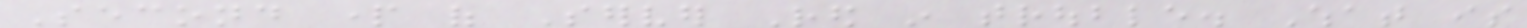Second part of Server Red in trouble. What is
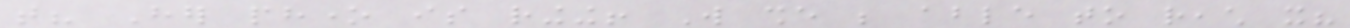that? Her phone is ringing! Will she be able to reach it?
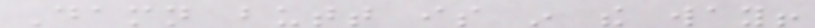Damn butt is in the way!
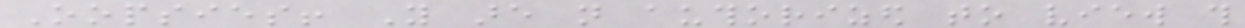Oopsies! You are not authorized to view this
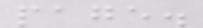page.
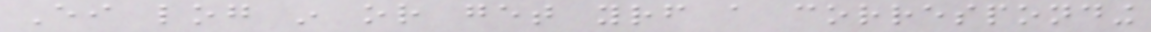Either log in or get yourself a corresponding
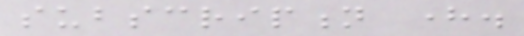subscription here.
